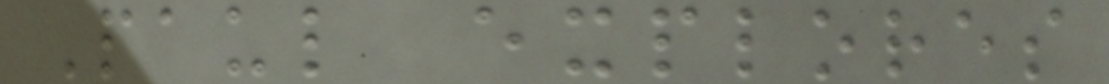Paul explores
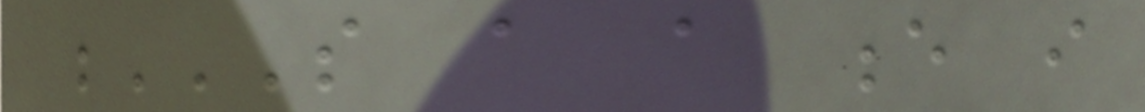S A A E I
